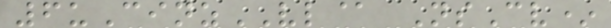6uCinzVL@ NsCv*
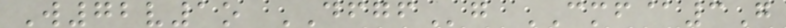W72v1o DFGFg CMF@3G
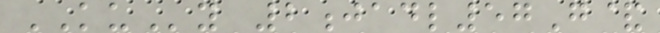KUy 2jadl57G&
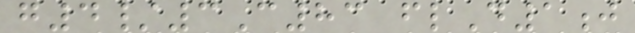g4/3C83 flD1j
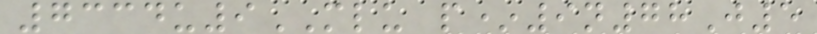7334u9MLU p*9n78J5
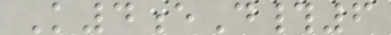K4eD#6
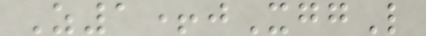Z1+jXggL
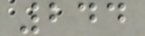244
